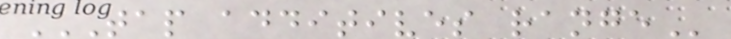TAP ADDITIVES RANGE
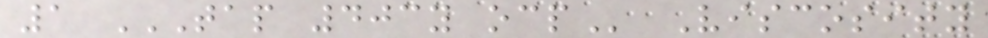1 TAP 403Y OCP Viscosity
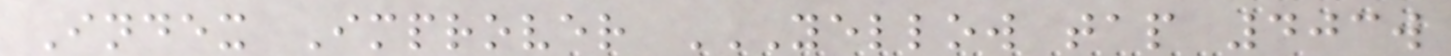Index Improver YELLOW TAP 403W
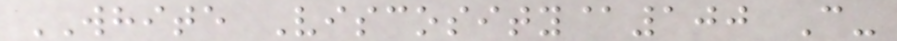WHITE Viscosity@100 C-
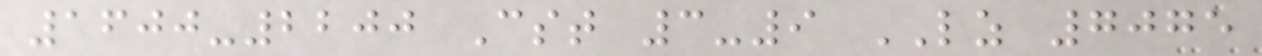1600-2200 Cst 3-9 LZ 7075
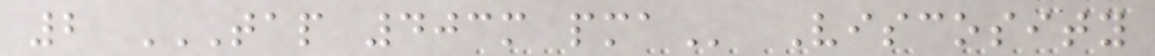2 TAP 403M PMA Viscosity
